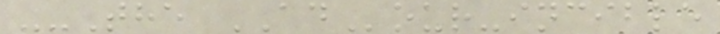--The ADour-incible
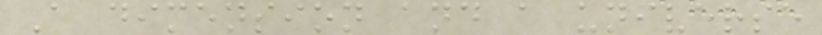A dimension and a universe
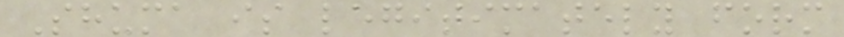Shuma is legitimately form
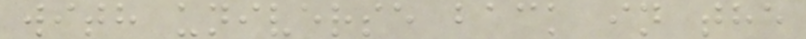with universe back in the
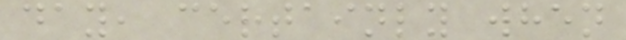day, certainly when
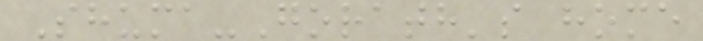Shuma-Gorath's home
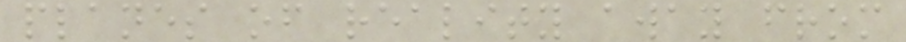planes of reality away from
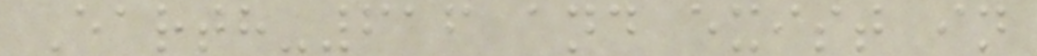Earth-616 and exist in
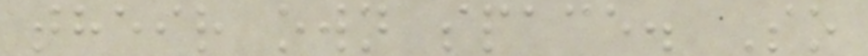their own space. So
